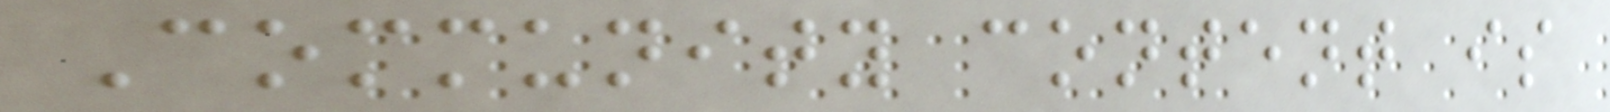Community content is
